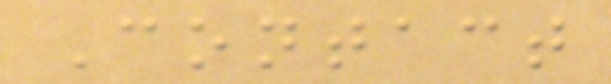Contact
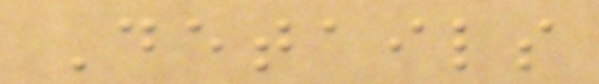Details
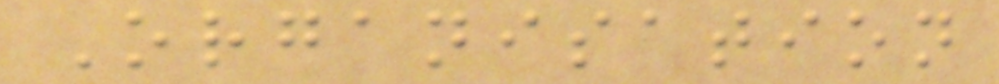Organisation
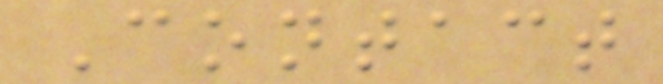Contact
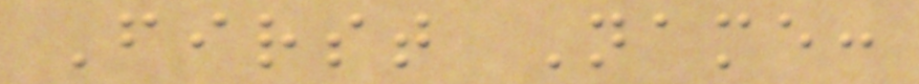First Name:
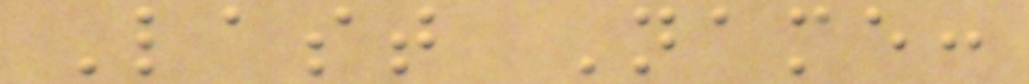Last Name:
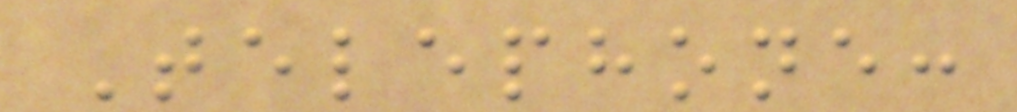Telephone:
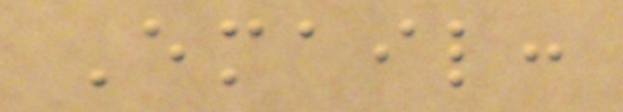Email:
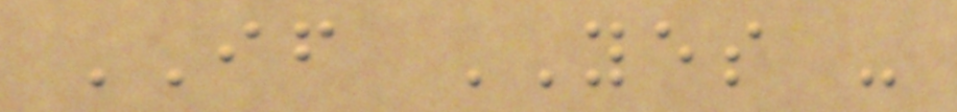IF YES -
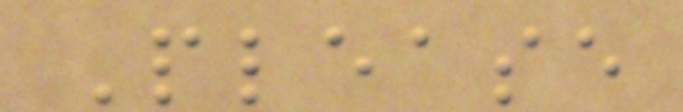Please
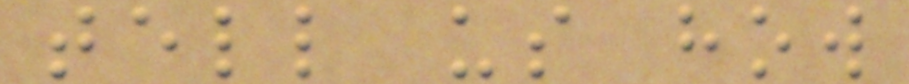tell us how
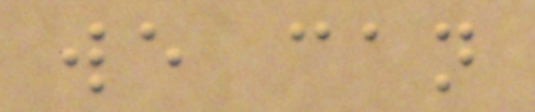we can
